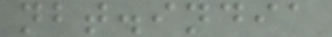nbt.india
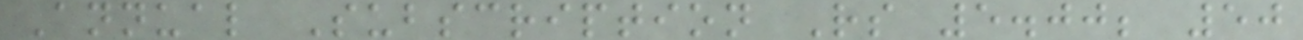Annual Subscription Rs 5.00; 50
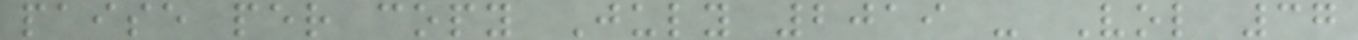paise per copy July 2019 - Vol 37
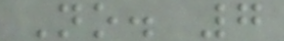No. 7
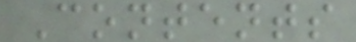Contents
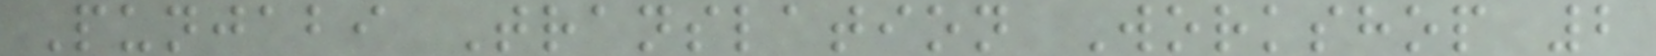Punjabi Translation Workshop 2
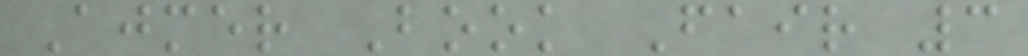Ajmer Book Fair 3
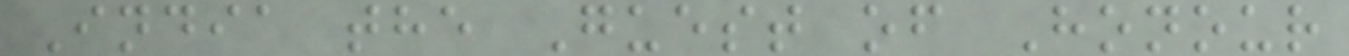India the Guest of Honour
